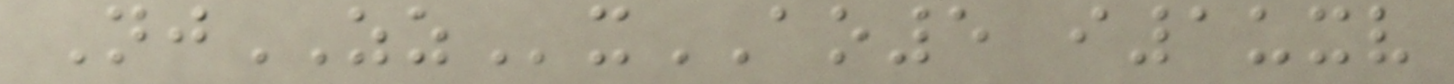NjZZxAO5 i1uxv
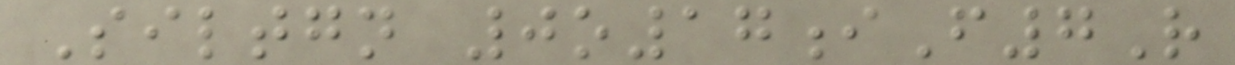Siltgn 0o17iF7R
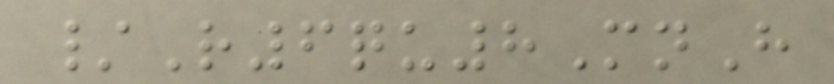/R6qu8MnH
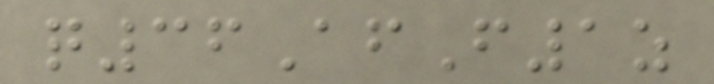q36AfF1z
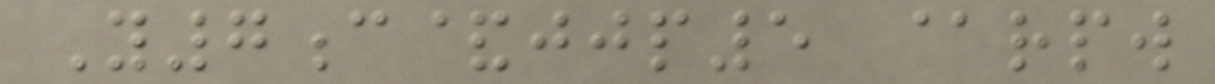Y7c&jjp5 @rpw
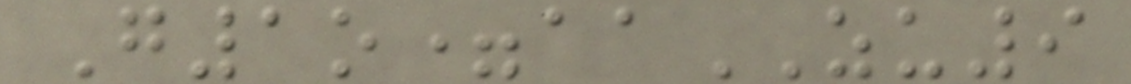G1o=aaZU9
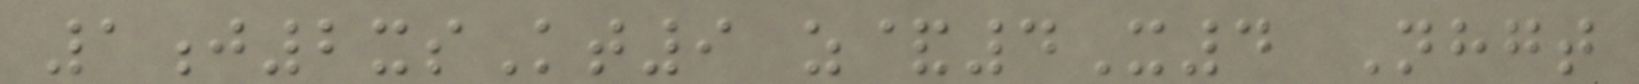1j2xsKt9 z&4X4 Nhgt
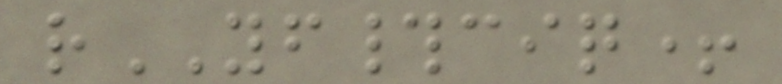rYF#ciq+
